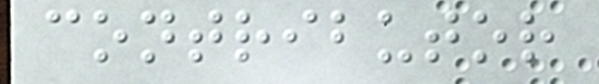contributor
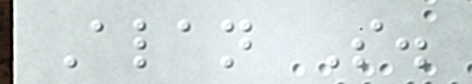Alan S.
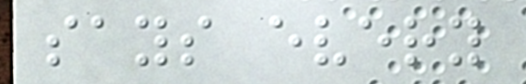says every
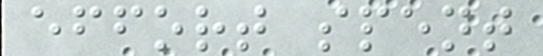effort spent
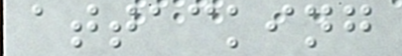attacking
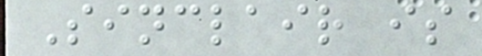Sinclair is
